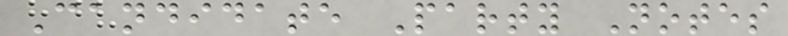Candidate Party Notes
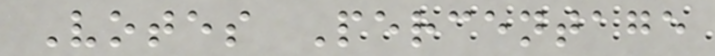Votes Percentage
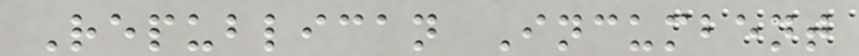Republican Incumbent
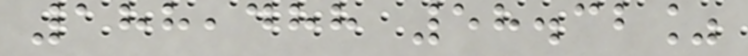188,488 58.32%
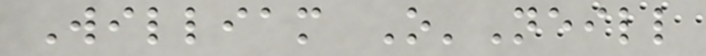William O'Neill
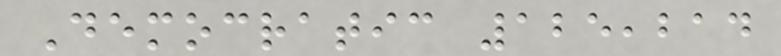Democratic 125,214
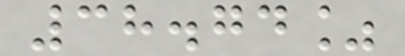38.74%
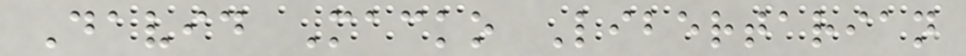David Macko Libertarian
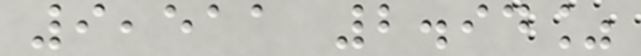9,511 2.94%
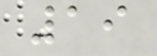19
